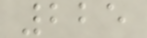225
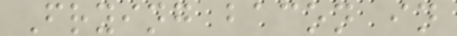Frying bacon in
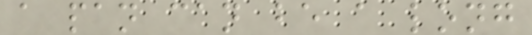a pan can be a long
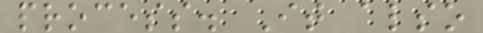process. It also
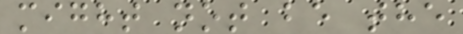might not be the
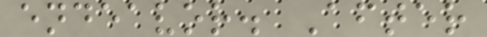endeavor. After
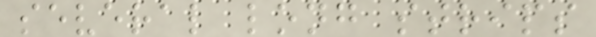several long strips
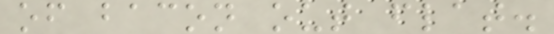of bacon out flat.
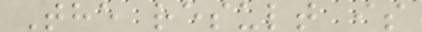The result is
